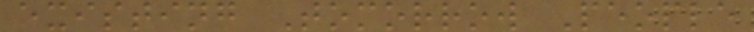existing Tomorrow People
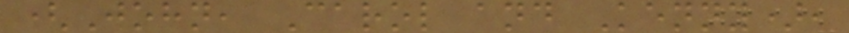(John, Carol and Kenny),
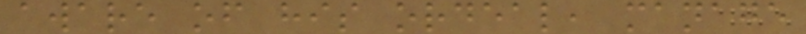aware of his ordeal, manage
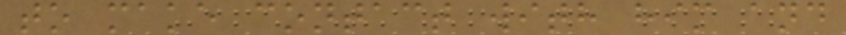to make contact with him and
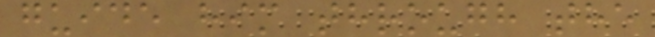guide him through the
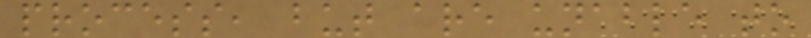process, but are unable to
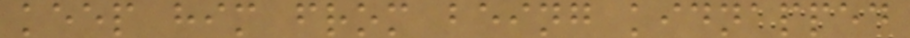keep him from being kidnapped
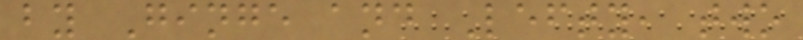by Ginge and Lefty, two
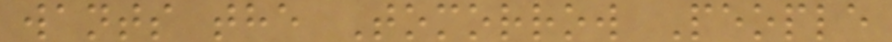wants the Tomorrow People
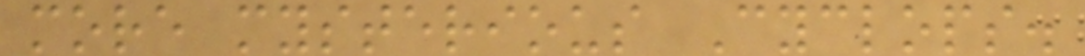more mysterious Cyclops.
